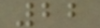22
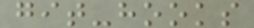git-hooks
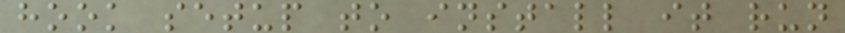hook setup to install it run
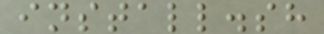install.sh
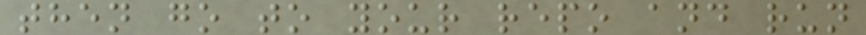then go to your repo and run
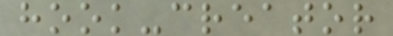hook-creator
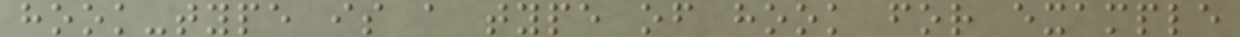hook-type is a type of hook for example
